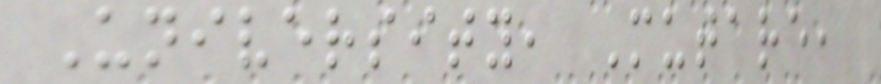University, Mutare,
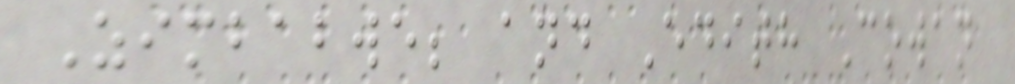Zimbabwe; and Edith Cowan
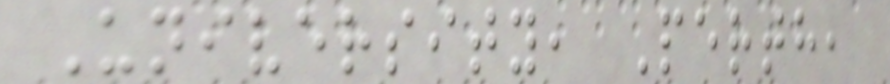University, Perth,
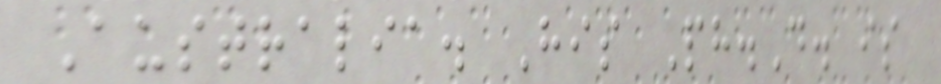Australia. His Ph.D. is
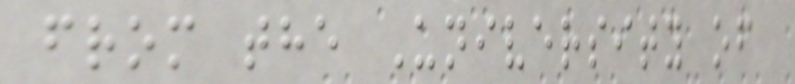from the University of
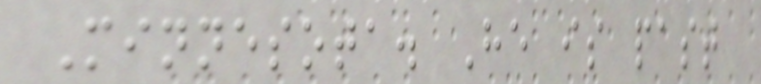Minnesota. He is past
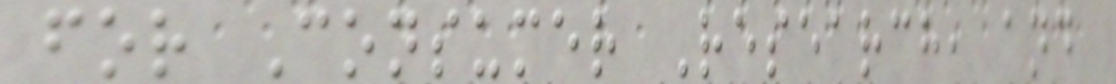for Consumer Research, and
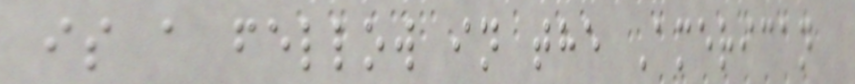is a fellow in the American
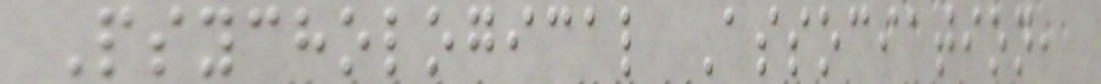Psychological Association,
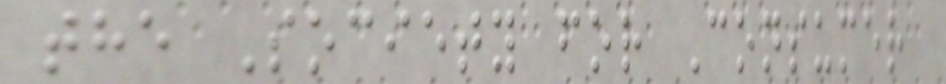the Society for Consumer
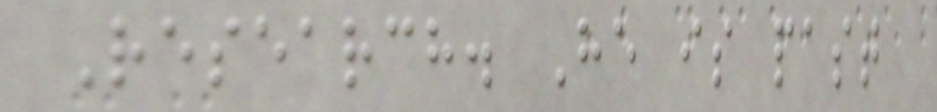Research. He is past
